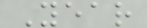Year
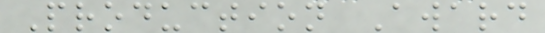Production Award
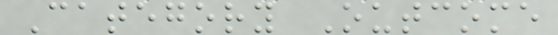Category Outcome
